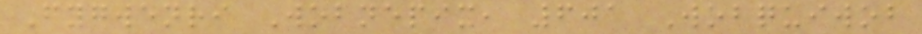Fygwenri Wobnepix, 601 Wobquiwob
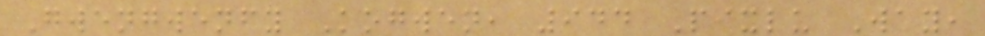Gwengwenfy Kogwen, 944 Pixlu Way,
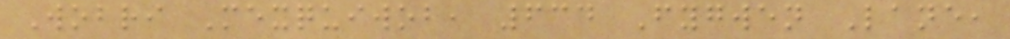Wobri Mexquiwob, 634 Fygwen Lane,
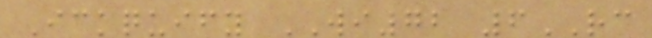Ickquify WI72 6RC
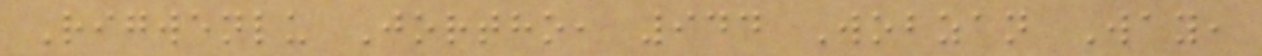Rigwenlu Jortho, 944 Wobzan Way,
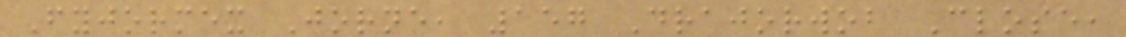Fyjormex Jorne, 157 Drajorwob Close,
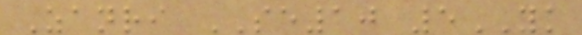Zanri SE10 5YK
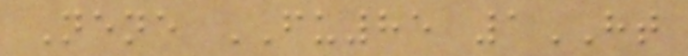Nene FU85 1HT
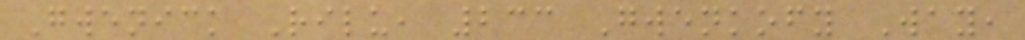Gwenick Rilu, 233 Gwenkofy Way,
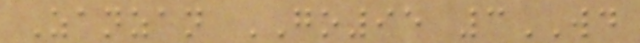Zanzan GO95 3WD
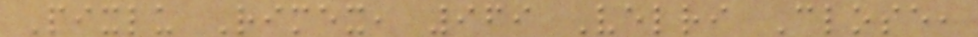Pixlu Rimex, 969 Velri Close,
